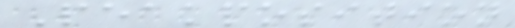Peakposition
